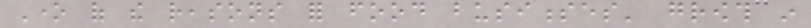One of the reasons for food businesses' growth in
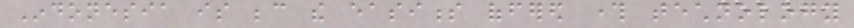Indonesia is because the easiness offered through technology
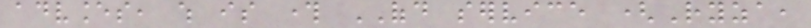advances, which is through OFD service (Ryza,
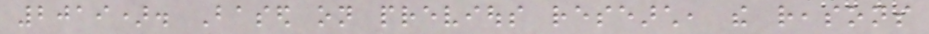2019). Based on previous research, the reasons
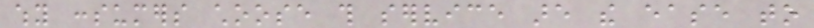why consumers choose this service are the ease to
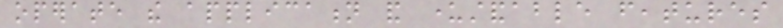operate the application and understandable features
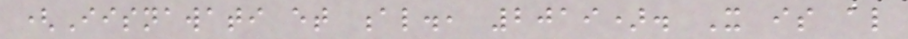(Iisnawati et al., 2019). It is also
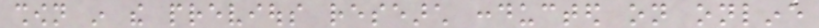shown in the previous research conducted on online
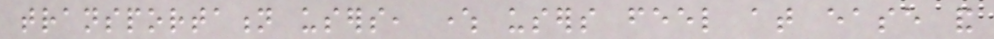transportation users, where users feel at ease and
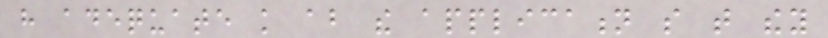have adequate knowledge about the application so that they
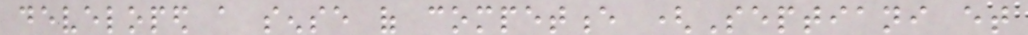developed a sense of competence (Septiani et
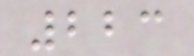223
